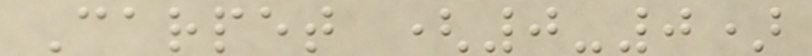Carpet (0-0)
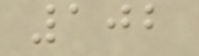102
